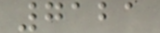7121
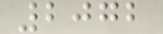2072
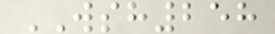WSH258
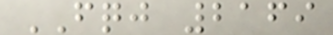FQJ 2169
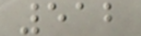512
